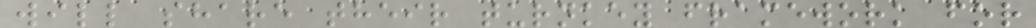will share their turnkey framework for
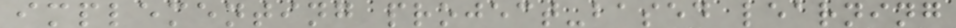implementing project-based learning
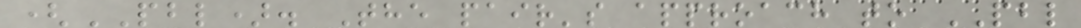(PBL). The pair's approach to PBL
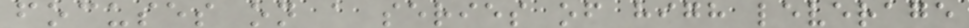focuses on a series of high leverage
